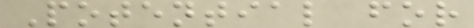Potential for
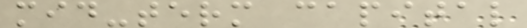mid-term capital
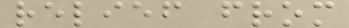relief from
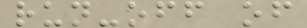run-off of
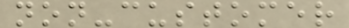non-customer
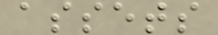assets
